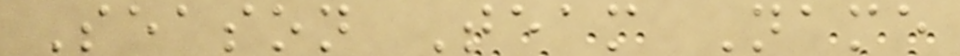Season Team Name
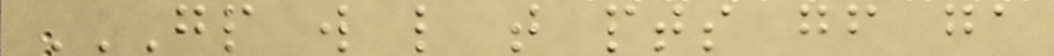GP W L T PTS GF GA
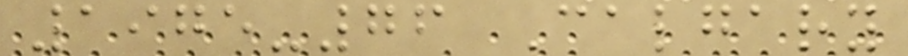1975-76 Calgary
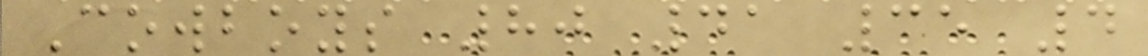Cowboys 80 41 35 4
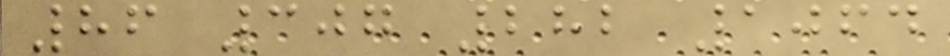86 307 282 1064
